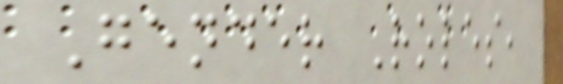Gender Roles,
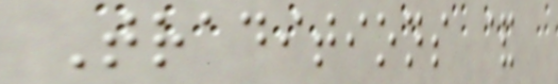Traditions &
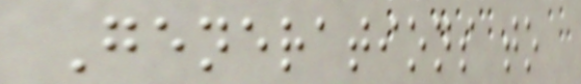Generations to
